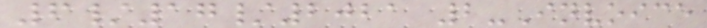6/17/2021 2-Invoice
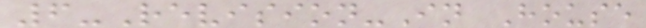6-Revision-In House
